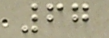67
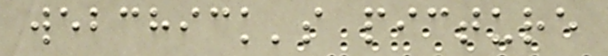webchick's picture
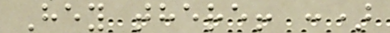Hey there! :)
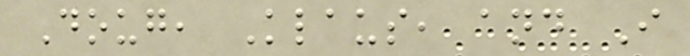Doug, Klaus, and I
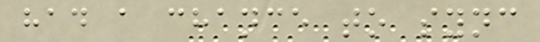had a chance to sync
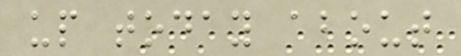up today about
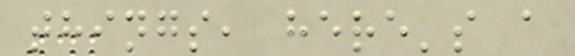things, here's a
